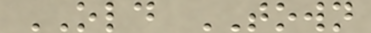OLD TOWN
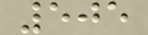505
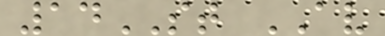14ST AV
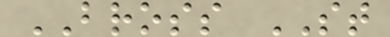BROSS ST
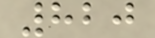820
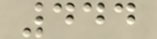444
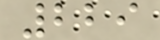229
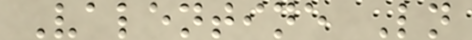Valentine Ln
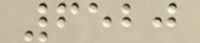6520
